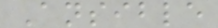Ansible
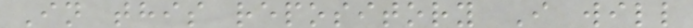In this repository I will
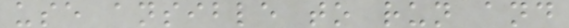use ansible to run and
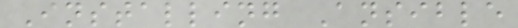Installing Ansible
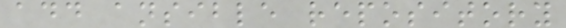add ansible repository
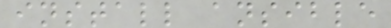install ansible
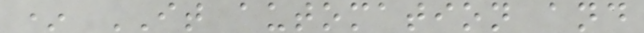* IT automation and
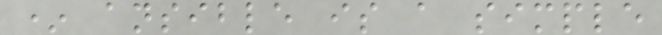* ansible is a simple
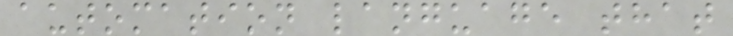automation language that
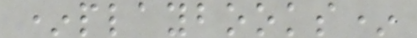*playbooks*
